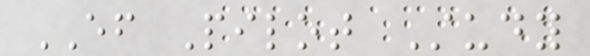EF Pilot Study
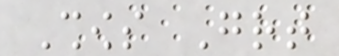Shows Great
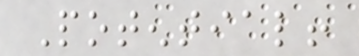Potential!
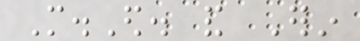M.Ed. and Erin
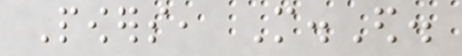Powers, M.Ed.
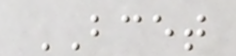BCET
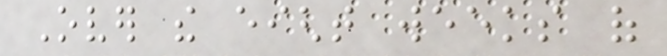Over the eight weeks of
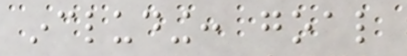including: goal
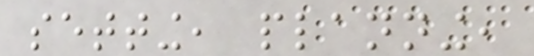setting, planning,
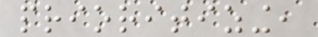prioritizing,
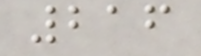216
